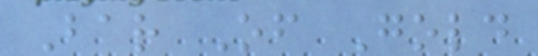Bar Of Gold
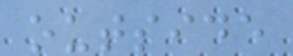outside
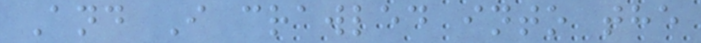And I crawled into the
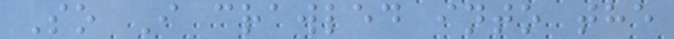So I crawled into the
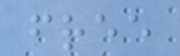free
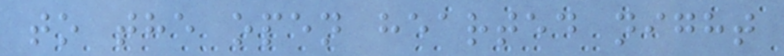to the open hearted night
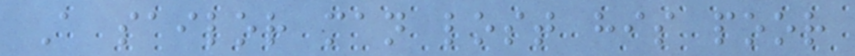A sailor man lost his poor
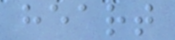heart
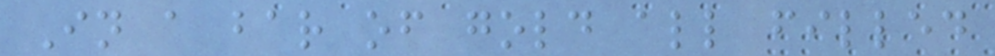In a bar of gold all filled
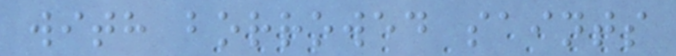with borrowed saints
